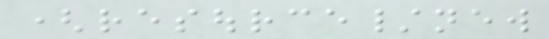(resource/new
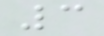3
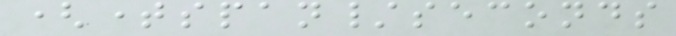(timespan/seconds
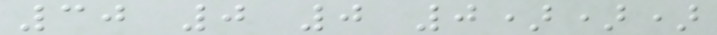30 0 0 0)))
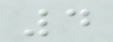4
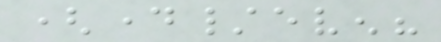(day/even?
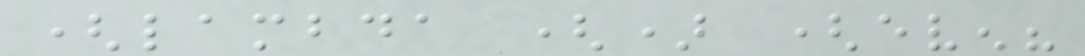(lambda () (even?
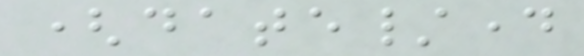(date/day
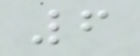6
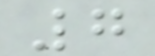7
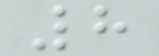8
